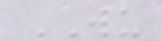WU
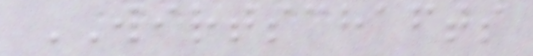WIRTSCHAFTS
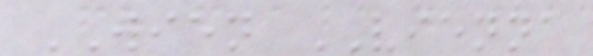WIEN VIENNA
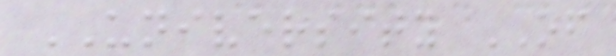UNIVERSITY OF
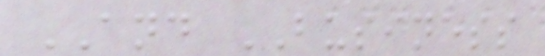AND BUSINESS
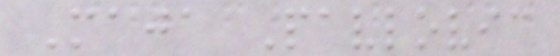Maja Pavlovic
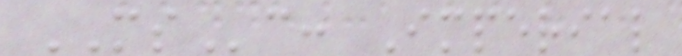MSc: Imperial
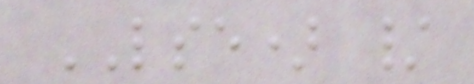LSE) /
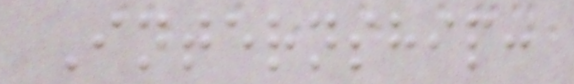Internship:
